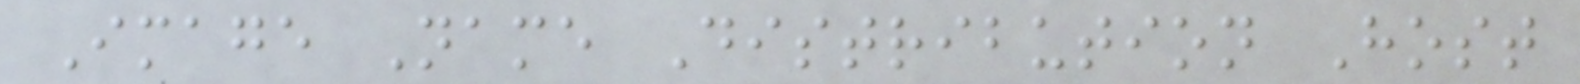Image Name Distribution Host
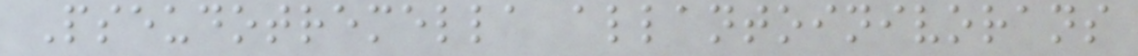Pseudotremella allantoinivorans
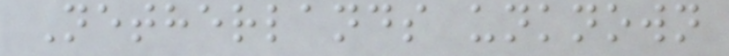Netherlands unknown
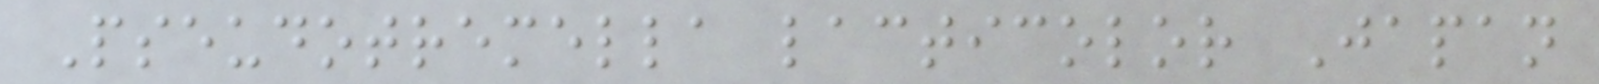Pseudotremella lacticolor Japan
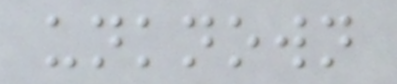unknown
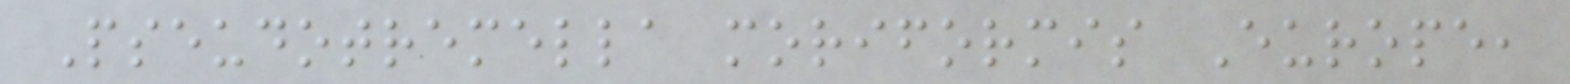Pseudotremella moriformis Europe,
